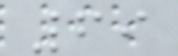69
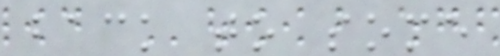back to some
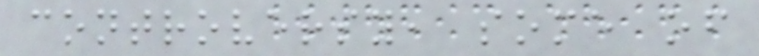controversy, some of
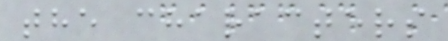the characters
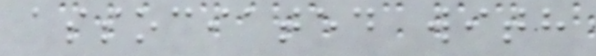associated with
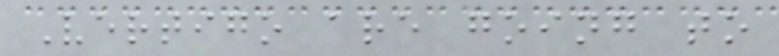Vertigo are going to
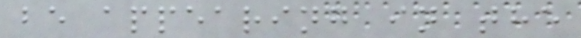be appearing in the
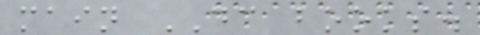main DC books.
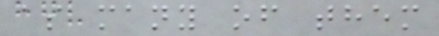as many of them
